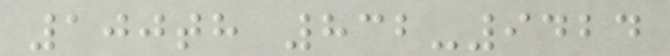100th 832-9424
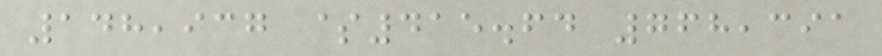148,937 $415.64 768,391
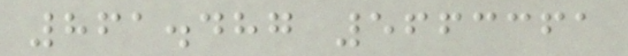861.487 5663361
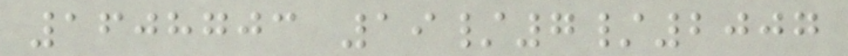1608703 19/7/2007
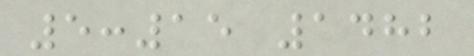5:15 1482
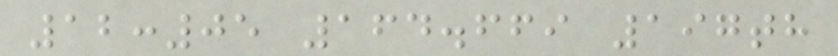12:05 164.669 197th
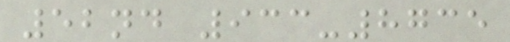52nd 933-8735
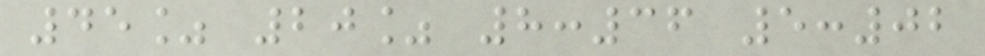45% 20% 8:36 5:02
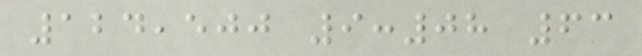124,500 9:08 63
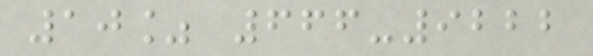10% 666-9222
